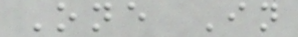One In
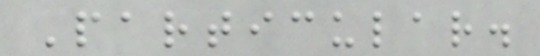Particular.
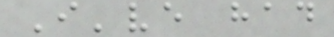I've had
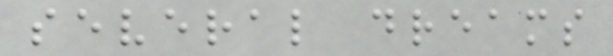several dreams
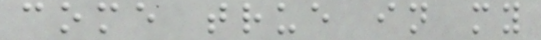come true in my
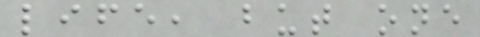life, but one
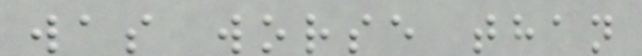was worse than
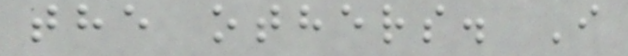the others. I
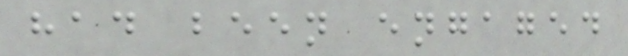had been engaged
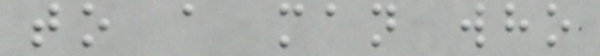to a man who
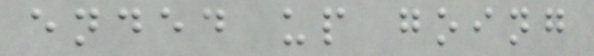ended up going
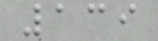139
